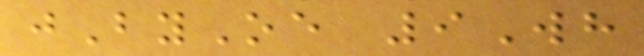jByOe 9Wh
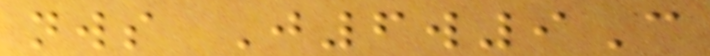nws J6w9C
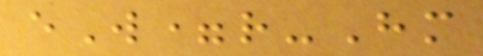eW=r-Hm
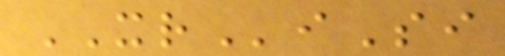XRiSi
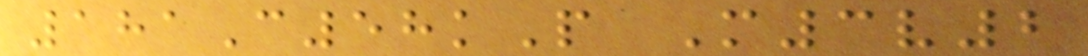181C58kP M3v2
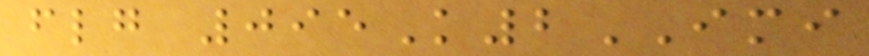flg 095K2IMI
